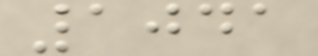1041
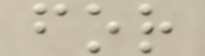for
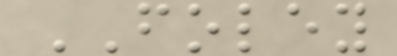FOLEY
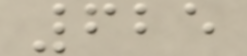625
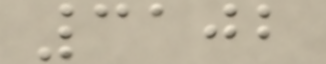3102
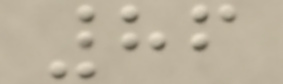86
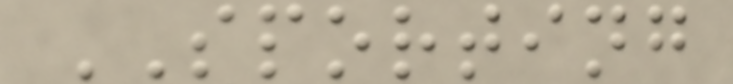SPORTING
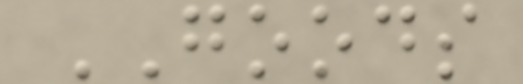GOODS
